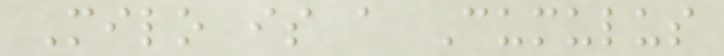Milo is a Cumulus
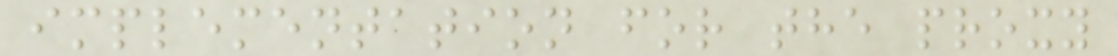implementation for the proxy
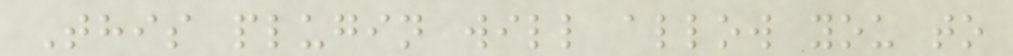This plugin will allow you to
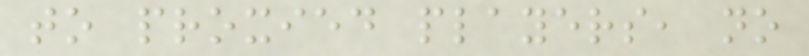to proxied players, no
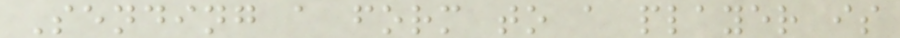Sending a form to a player is
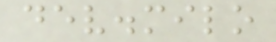dev.milo
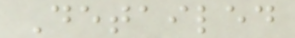Detailed
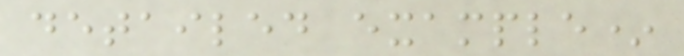detailed example*
